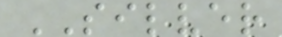SILVER
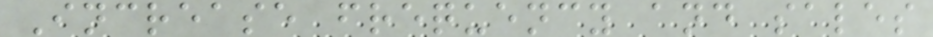Increase frequency and sales
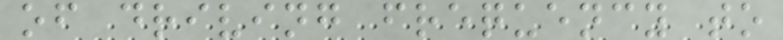of driving frequency to
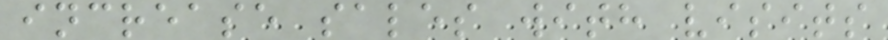increase sales with visits
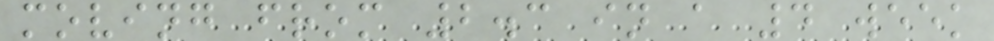moving from 2.3 in a 4 week
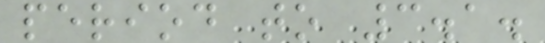period to 3.1.
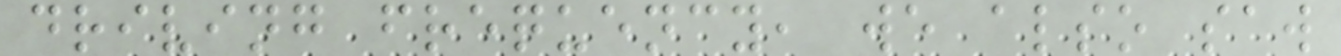driving frequency, we also saw
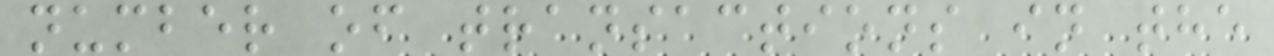number of transactions in the
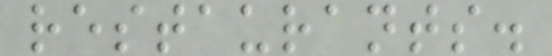restaurants.
